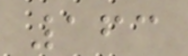163
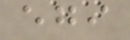egi
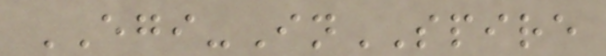EGI-InSPIRE
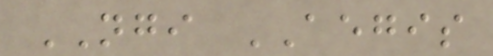NGI AEGIS
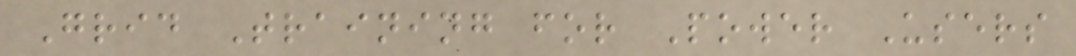Grid Training for Power Users
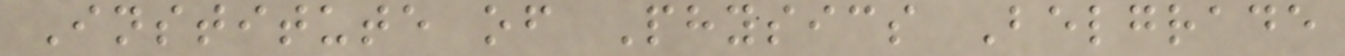Institute of Physics Belgrade
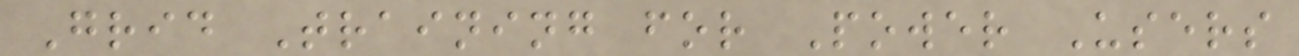Grid Training for Power Users
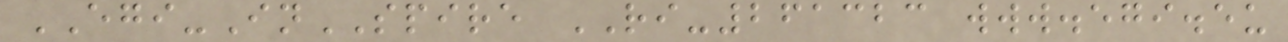EGI-InSPIRE RI-261323 www.egi.eu
